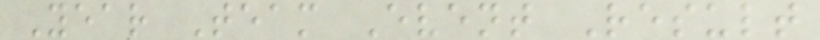Year Team Event Result
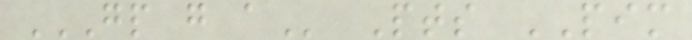GP G A Pts PIM
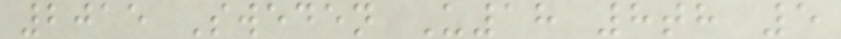2015 Sweden U18 8th 5
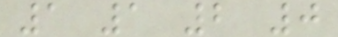1 1 2 0
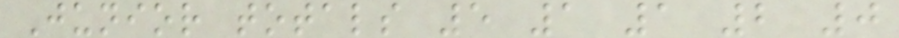Junior totals 5 1 1 2 0
